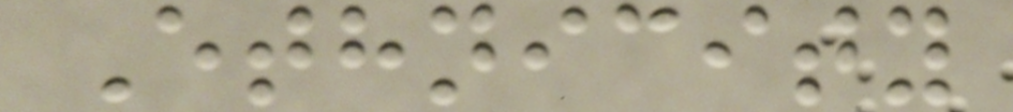Ethnicity
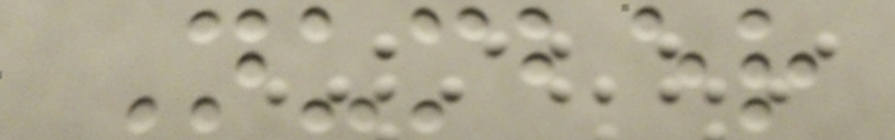Number
